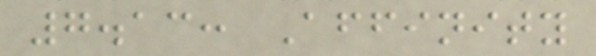7.13: Affinity
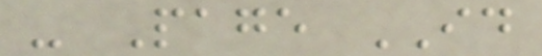- Page ID
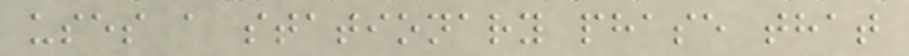uses a stationary phase that
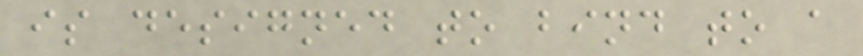is designed to bind to a
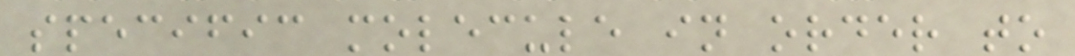specific molecule in order to
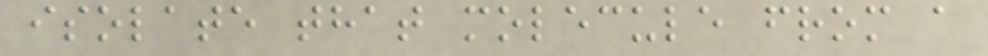isolate that molecule from a
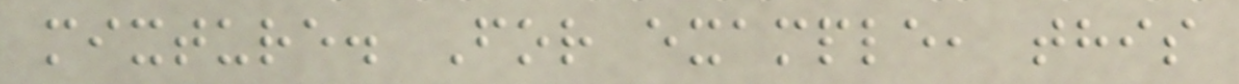mixture. For example, this
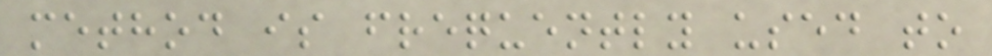method is frequently used to
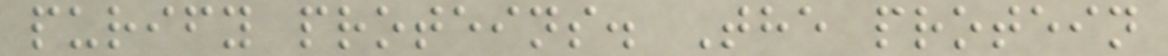purify proteins. The protein
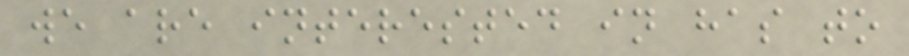we are interested in has to
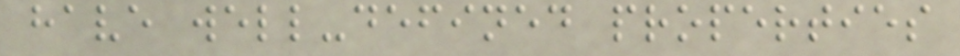have well-defined properties
